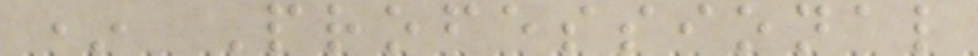* Professional
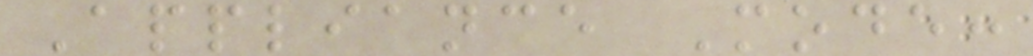Appliance Mode:
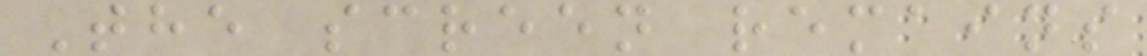The screen remains
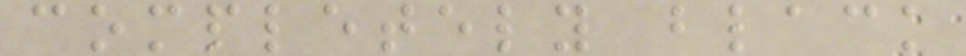completely black
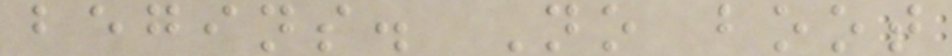begins. No boot
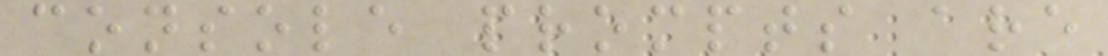console prompts are
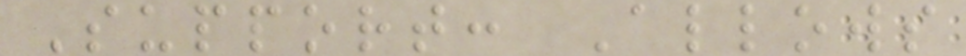Support: Allows
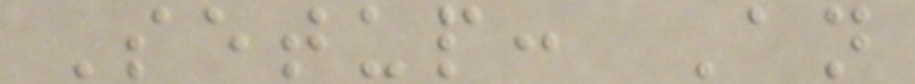Setup: An
